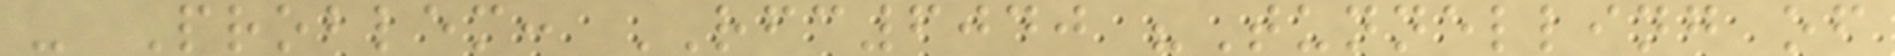- Problem: RFC6040 "Tunnelling of
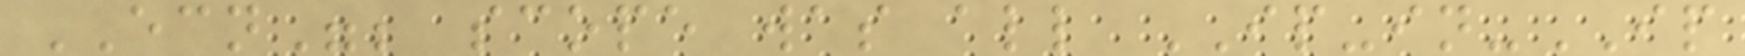ECN"; scope was all IP-in-IP
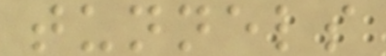tunnels
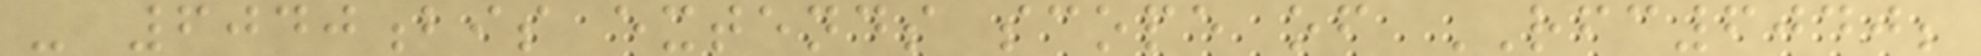- 6040bis extends scope of RFC6040;
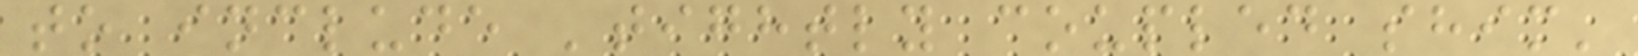to include 'tightly coupled shim'
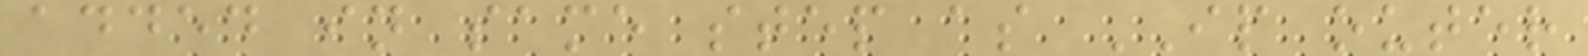added in same step as IP outer
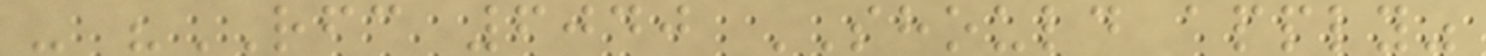- "RFC 6040 SHOULD apply"
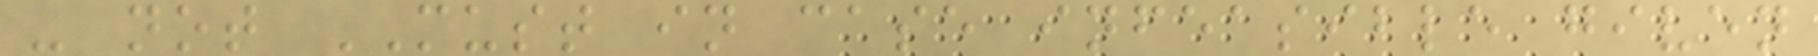- not MUST in case infeasible given
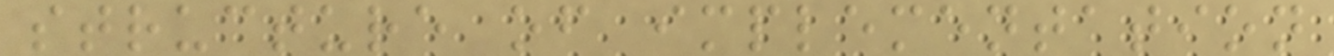structure of implementation
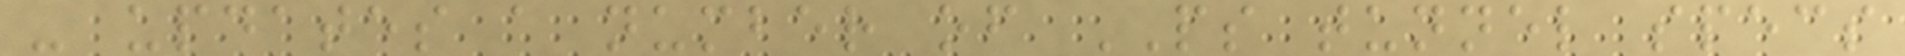- updates a number of PS tunnel specs
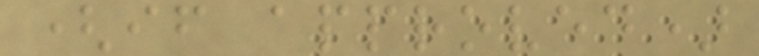(if approved)
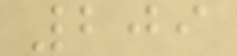209
